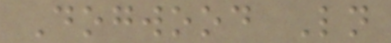Dogwood Ln
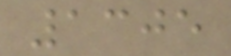1305
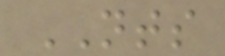NTS
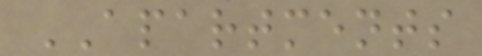APARTMENTS
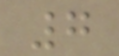7
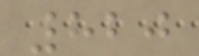820
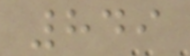849
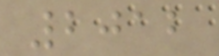2012
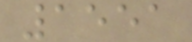1551
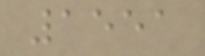1551
